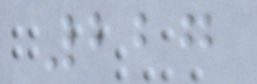227
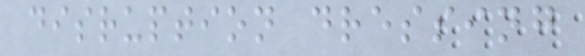disruption dressing
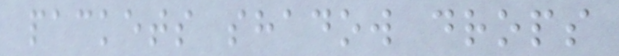packets shadow drops
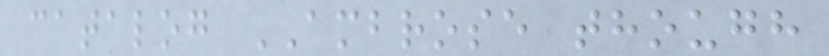catalog AMBROSE though
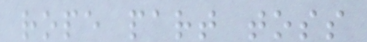rope part toss
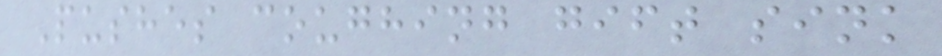Pushes coughing gift sink
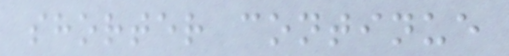shorter continue
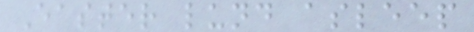Easter lund asleep
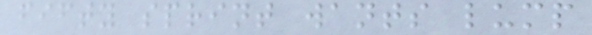fifty sprint wants lump
